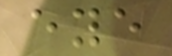eye
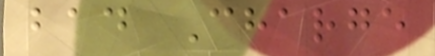bad Charge
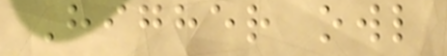Higher owl
